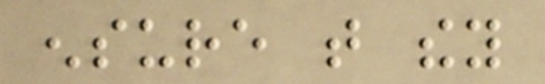ensure that they
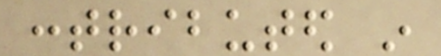contributed in
